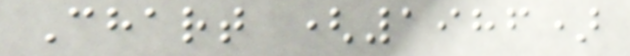Chart (1986)
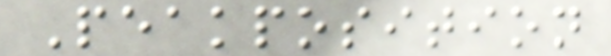Peakposition
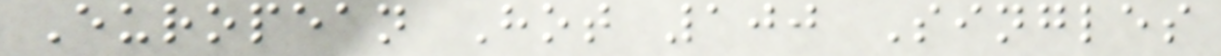European Hot 100 Singles
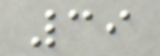39
